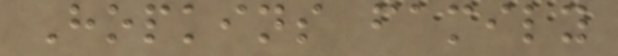Hopkins family
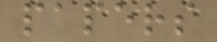papers
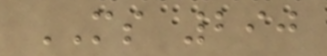MS 290
